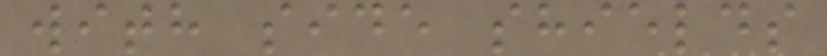with side shields
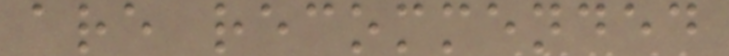are recommended
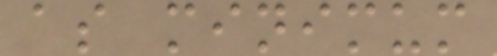as minimum
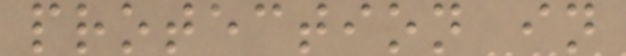protection in
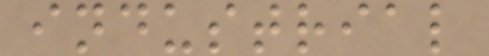industrial
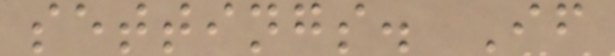settings. If
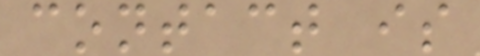contact is
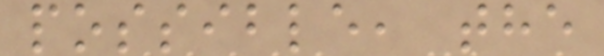possible, the
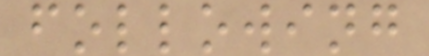following
